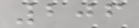206
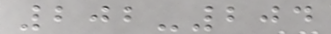202-204
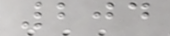204
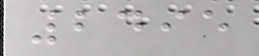2495
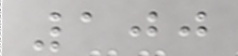100
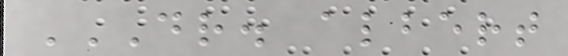DR. ALBERT
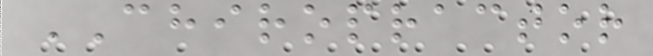CHIROPRACTOR
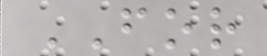FOR
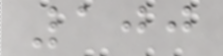100
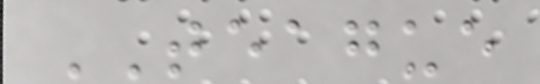TEAGUE
